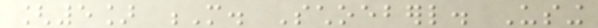[5] M. Schoeberl. Using
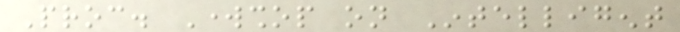Proc. Workshop on Intelligent
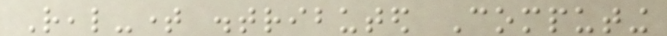Real-time distributed Computing
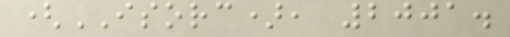(ISORC), 2001.
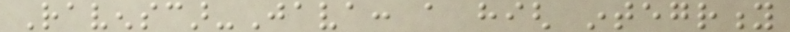Ravenscar-Java: a high integrity
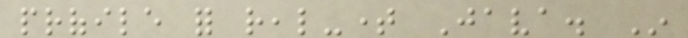profile for real-time Java. In
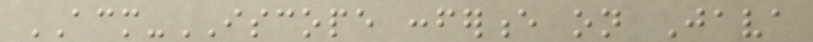ACM-ISCOPE conference on Java
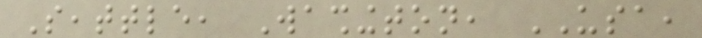Seattle, Washington, USA,
